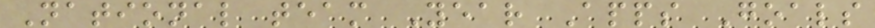National team Year Apps Goals
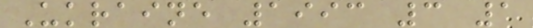Ukraine 1993 3 1
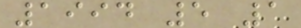1994 5 1
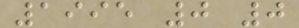1995 0 0
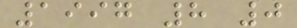1997 8 0
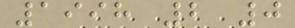1998 2 0
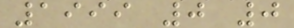1999 0 0
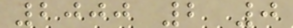2000 2 0
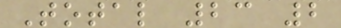Total 23 2
